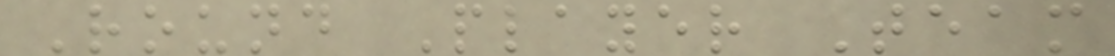Round Player Team
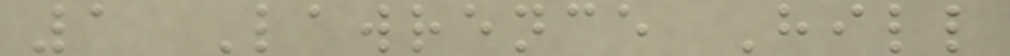1 Lawrence Hill
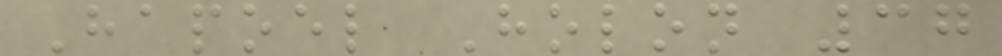Hapoel Holon 37
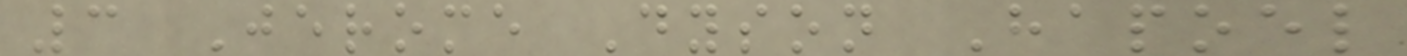3 Jerome Dyson Hapoel
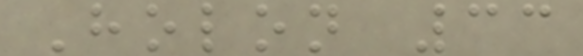Holon 33
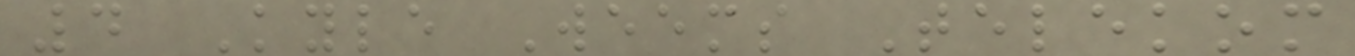4 Kyle Weems Telekom
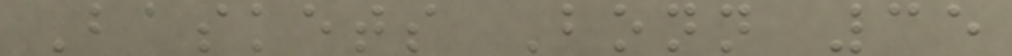Baskets Bonn 35
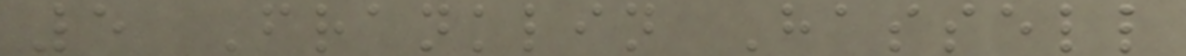5 Franklin Hassell
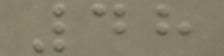48
